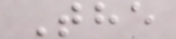The
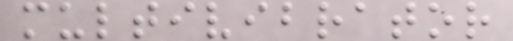multivibrator
